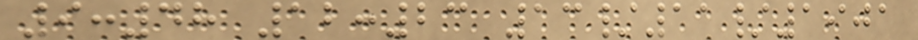9:48 12:23 13/11/1901
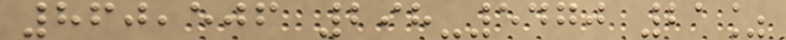860,506 298-5470 21%
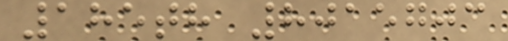185th 8015703
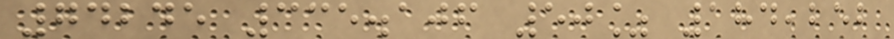74245 335.106 50% 184,252
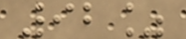92%
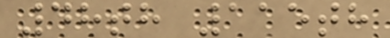48th 115th
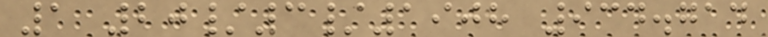1 20/3/1908 934.714
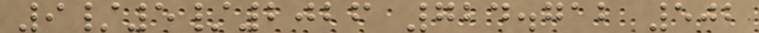9/5/2026 724.712 502
